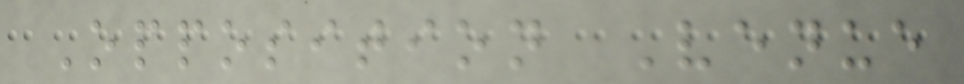Opposition Venue
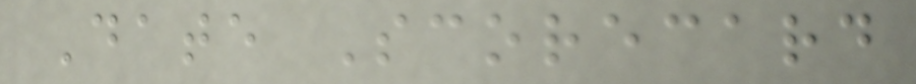Date Scorecard
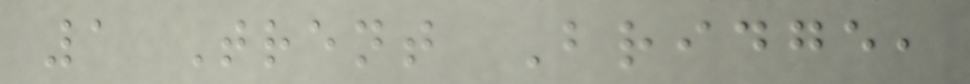1 Trent Bridge,
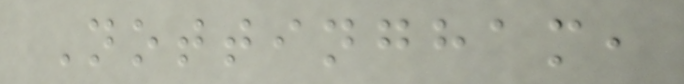Nottingham,
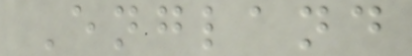England
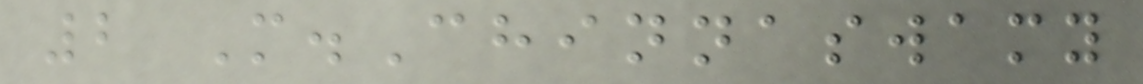2 M.Chinnaswamy
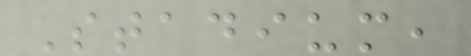Stadium,
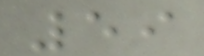59
